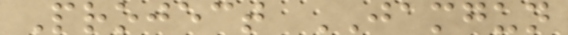Project JAMGUN
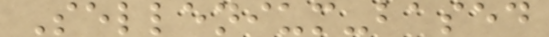Sellenium-based
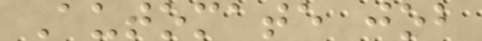Automate job
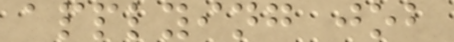applying job
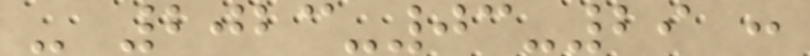- 2023-03-29 :
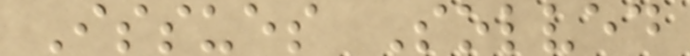Issues Solved
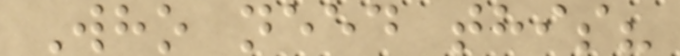Who need this?
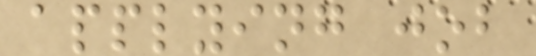applying job
